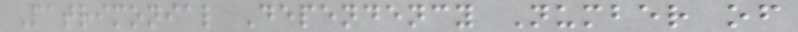Patrimonial Dependency Number of
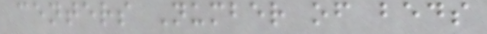centers Number of beds
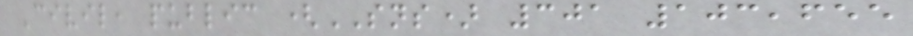Civil, public (SNS) 301 103,655
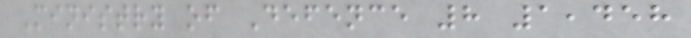Ministry of Defence 8 1,458
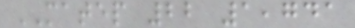MATEP 22 1,741
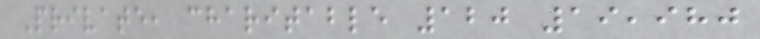Private, charitable 120 19,980
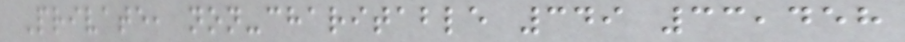Private, non-charitable 349 33,458
